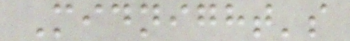Midnight's
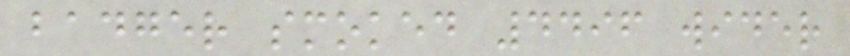badger smoked 4496 wider
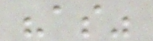"as"
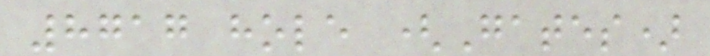8717 hole (Gates)
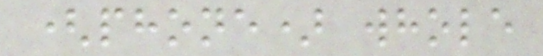(phone) whole
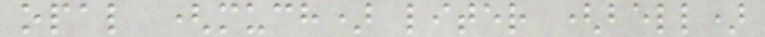opal (much) liter (bell)
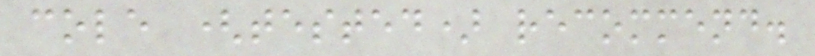cole (tested) recommend.
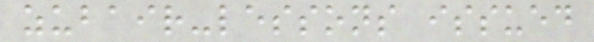zubair-lessons issued
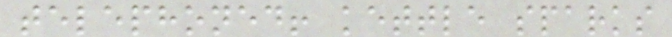telephoned! kettle sparks
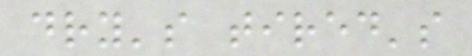dry's tired's
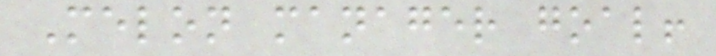Melon manager goal!
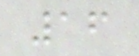16
